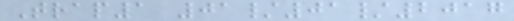Trap1 01/01/2017
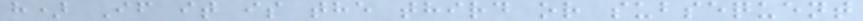h) If it is the third or subsequent
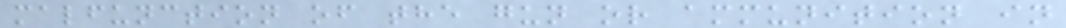malfunction of the gun or ammunition in
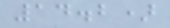14.2)
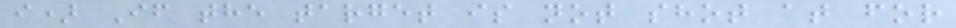i) If the target is not shot at for
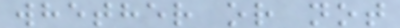whether or not
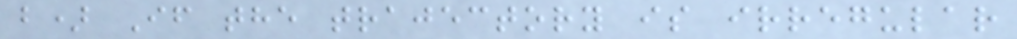b) If the trajectory is irregular
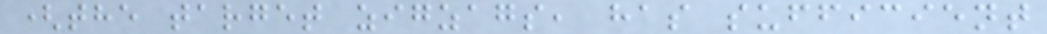(the target zigzags, has sufficient
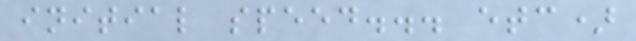initial speed... etc)
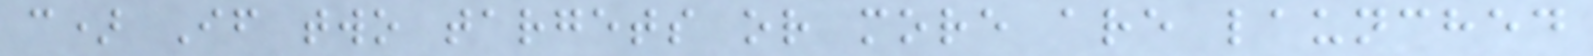c) If two targets or more are launched
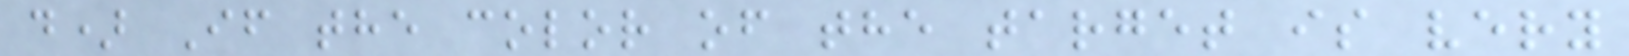d) If the color of the target is very
